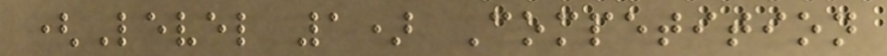(Level 1) Competition
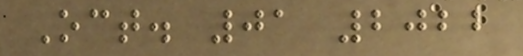Oct. 01 2022
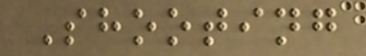Shooting
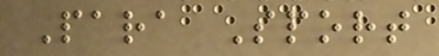Para Sport
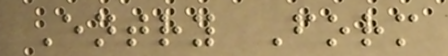Entry Form
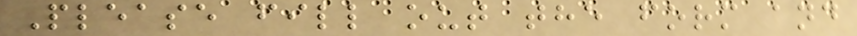Please fill out the form and
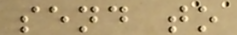send to
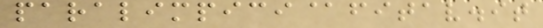paralimpici@fitav.it
